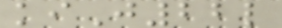kiJ22l
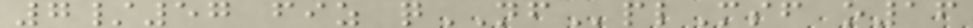7/57 fiz qNFplMsf o16
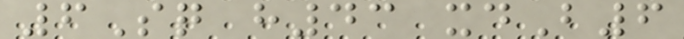6Sq h43 xdB6
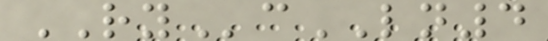RYcLN4
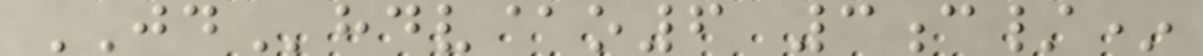JDhdv@o6 3c/*
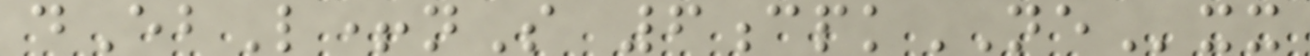dEbL+nS 6cpkNExx
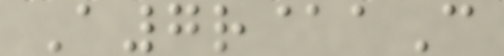A7r@aC
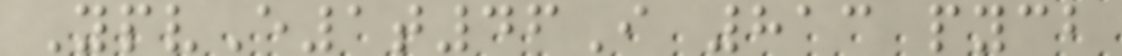YpvE1t46I 813 pycb
